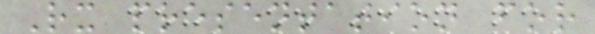Rx presentation for
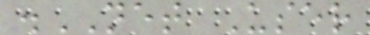.NET User
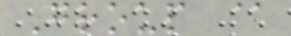Group @
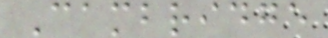Cambridge
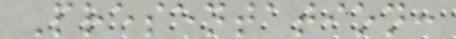Presentation:
